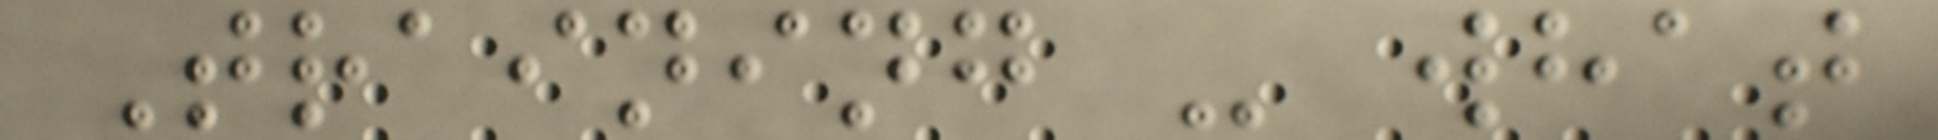Training - what
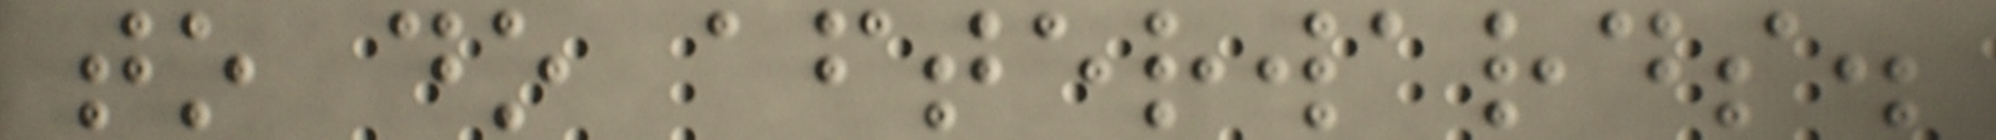to do afterwards.
